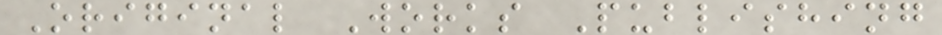Original Works Publishing
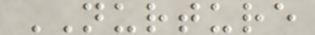NURTURE
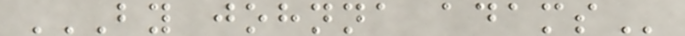BY JOHNNA ADAMS
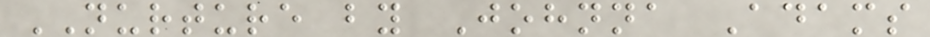NURTURE by Johnna Adams
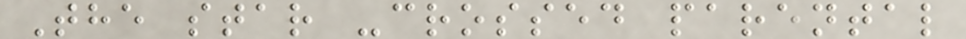The star -crossed parental
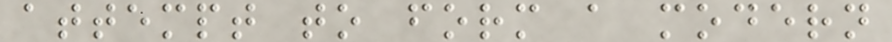attempt to form a modern
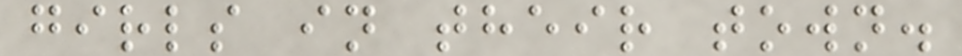girls in their town.
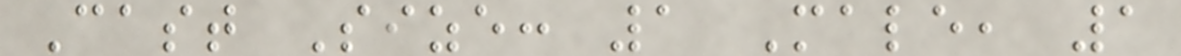Cast Size: 1 Male, 1
